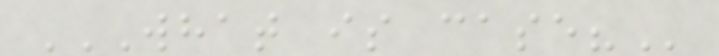WHAT IS CASE?
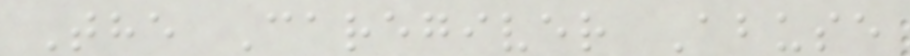The Caregiver Abuse
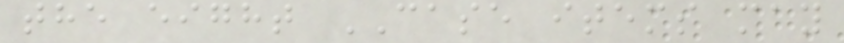the eight CASE items may
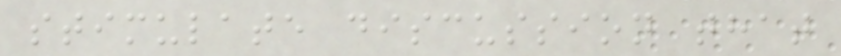stimulate discussion that
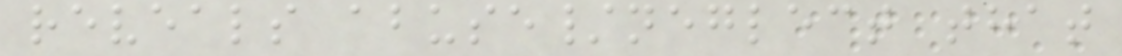reveals abuse/neglect that
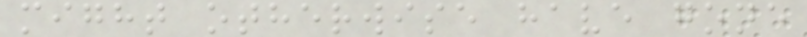might otherwise have gone
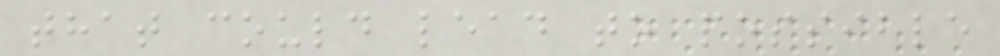that could lead to possible
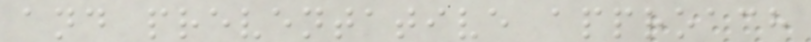and preventative approach
